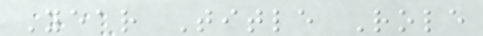Year Title Role
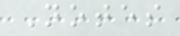Notes
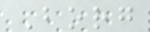Borg
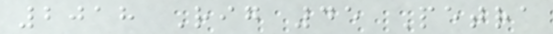2018 Rig 45 Petra
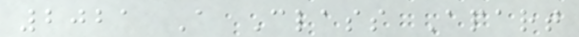2021 A Class Apart
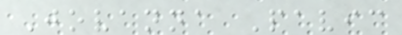Jovanna Pavic
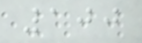100
